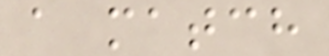a match
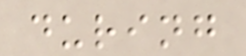during
